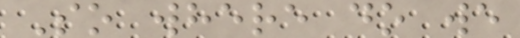So where do we
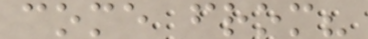come from?
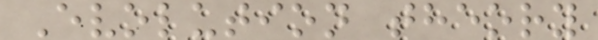Evolution theory
